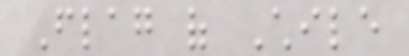Flag of Chile
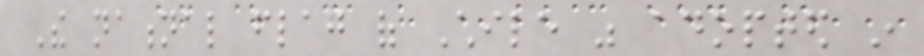The national flag of Chile was adopted in
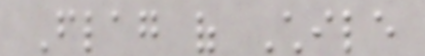Flag of Chile
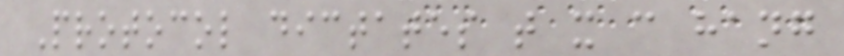Protocol dictates that it can hang
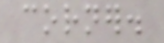corner.
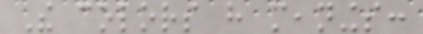The colors have meanings:
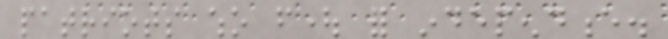patriots who fought for independence.
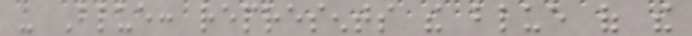- Blue: represents the blue of the
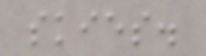skies.
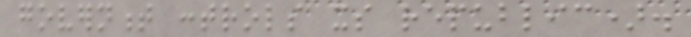government controls its republic).
